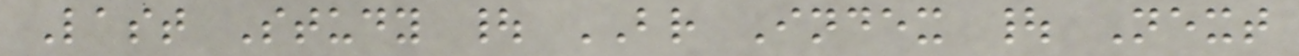Last Study | BR Index | Next
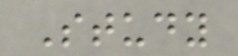Study
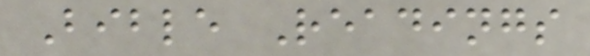Bible Readings
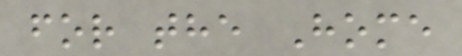for the Home
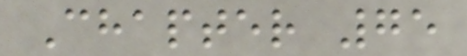Chapter 75
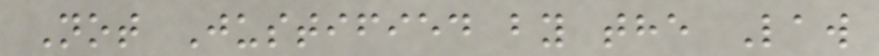Not Justified by the Law
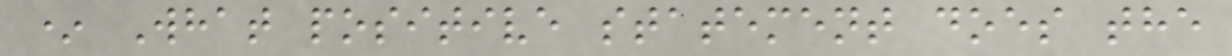* What positive statement does the
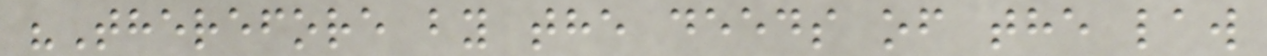"Therefore by the deeds of the law
